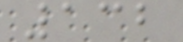132
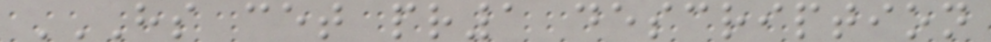HS CET PR1 DESCRIPTION
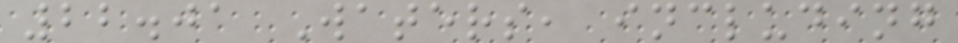22.01 Waters, including
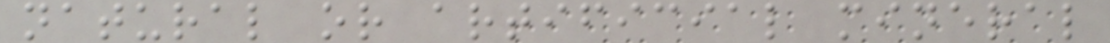natural or artificial mineral
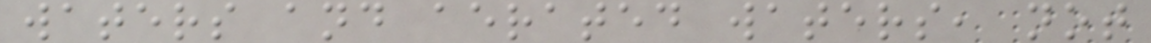waters and aerated waters, not
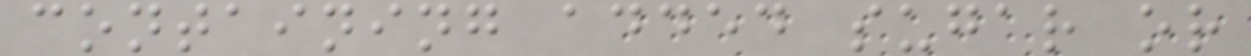containing added sugar or
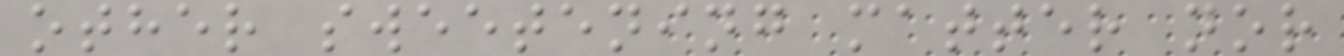other sweetening matter nor
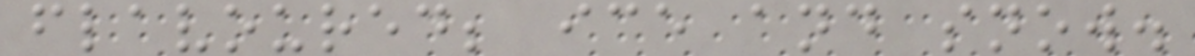flavoured; ice and snow.
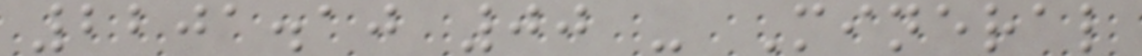2201.10 00 - Mineral
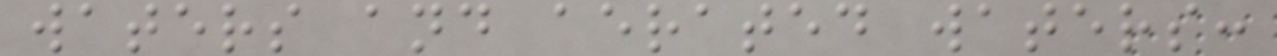waters and aerated waters:
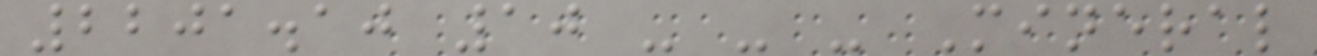2201.10 10 - - - Mineral
